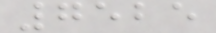7525
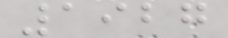1927
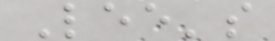Lee's
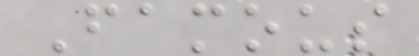Famous
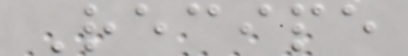Recipe
